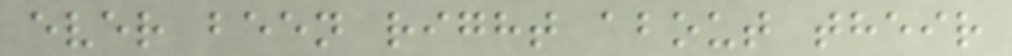ever been right about their
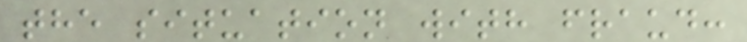the situation with fraud:
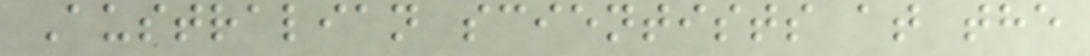Australian scientists at the
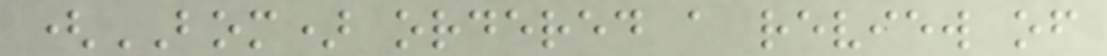(BOM) ordered a review of
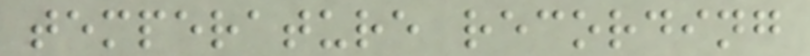temperature recording
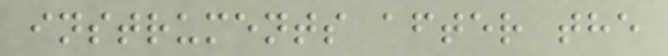instruments after the
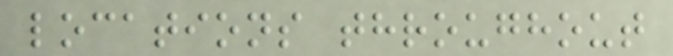locations throughout
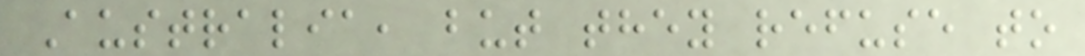Australia, but they refuse to
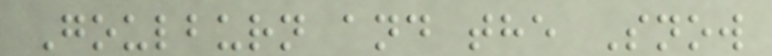Goulburn and the Snow
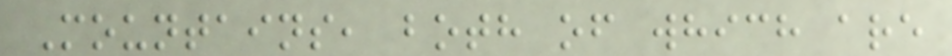Mountains, both of which are
